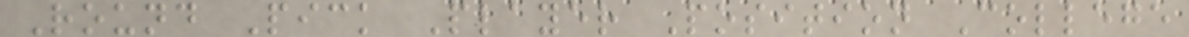Round Pick Player Position College
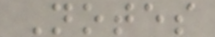Notes
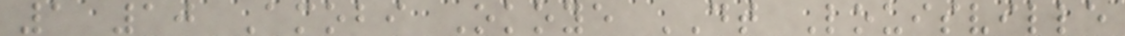1 10 Amobi Okoye DT Louisville
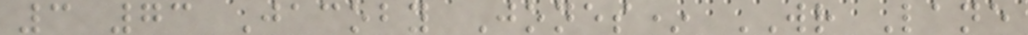3 73 Jacoby Jones* WR Lane
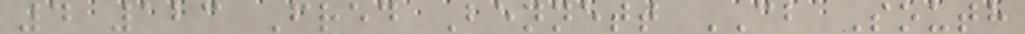4 123 Fred Bennett CB South
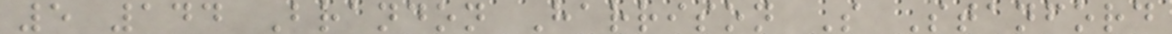5 144 Brandon Harrison S Stanford
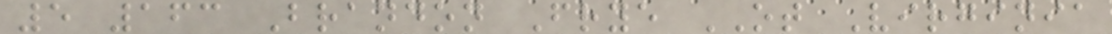5 163 Brandon Frye OT Virginia
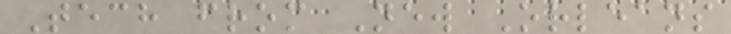Tech from New Orleans
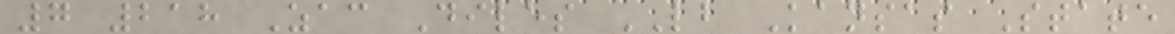7 218 Zac Diles LB Kansas State
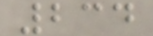234
